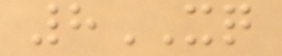8XQ
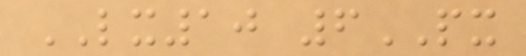LX10 6PX
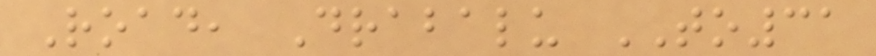Road, Drabalu TO31
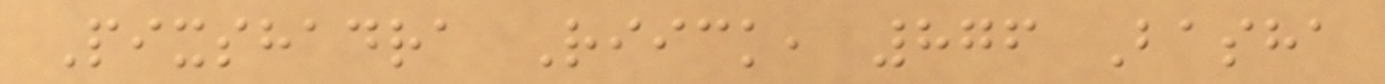Pixshadra Riick, 876 Basha
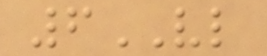6VL
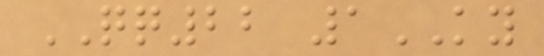QQ22 1KY
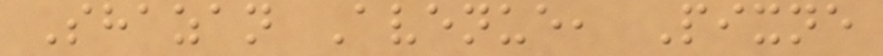Shazan Avenue, Pixne
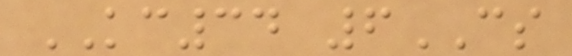KC34 6CS
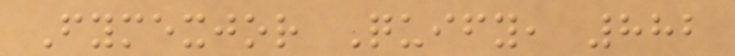Fymexjor Quify, 882
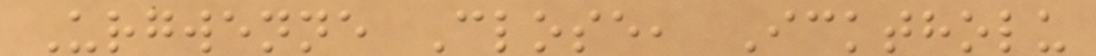Urgwenne Close, Icktholu
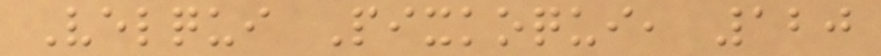Velqui Pixkoqui, 120
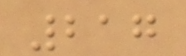217
